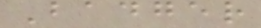Badger
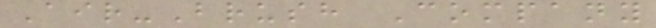Air-Brush Company
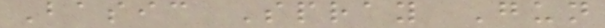Basic Spray Gun
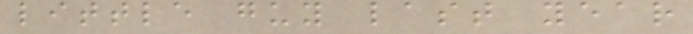little guy last year
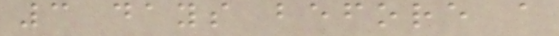3 days before a
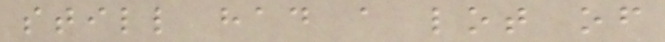still had a lot of
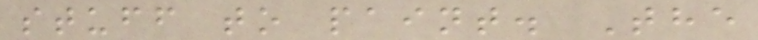stuff to paint. The
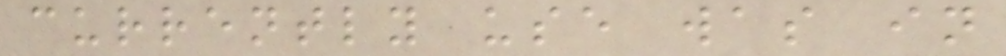currently use was in
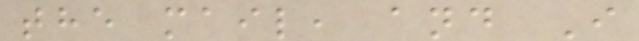the mail, and I
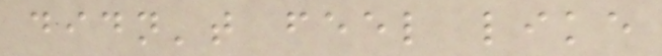didn't feel like
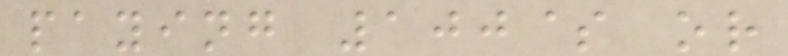paying 100$ or
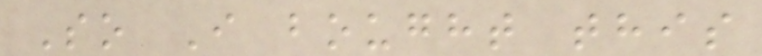So I bought this
